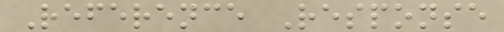Reference Response
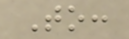To:
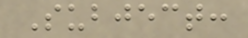Subject:
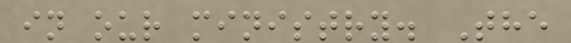in our ministry. The
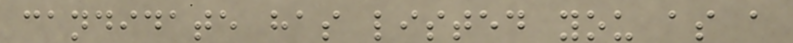candidate has listed you as a
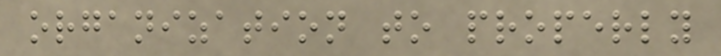organization to properly
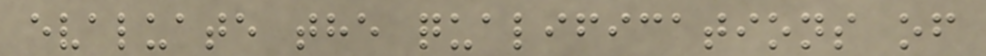evaluate the qualifications of
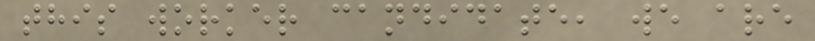this worker candidate, we are
